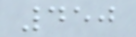450
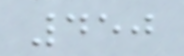450
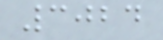3024
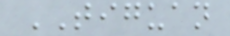TIGUAN
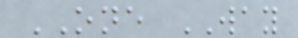ONE WAY
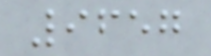9657
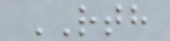RTH
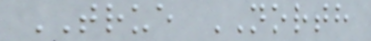TRUE NORTH
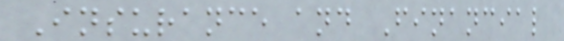Insurance and Financial
